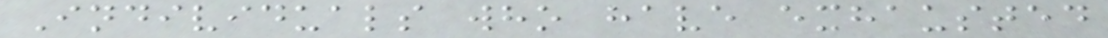Individuals who have exhausted
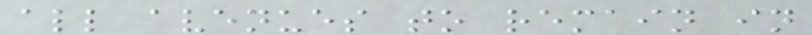all avenues to remain in
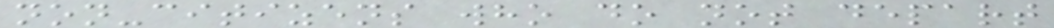non-citizens who do not depart
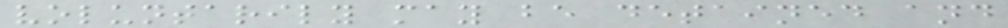voluntarily may be detained and
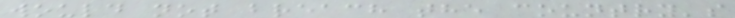would not breach the country's
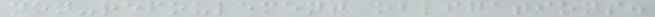non-refoulement obligations.
